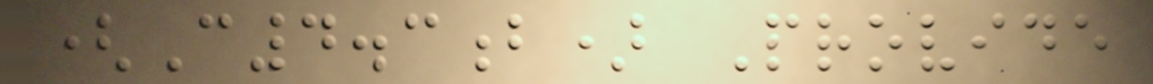(C4.3b) Provide
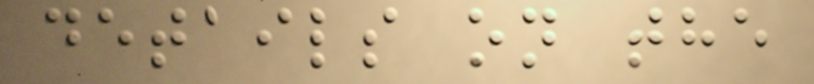details on the
